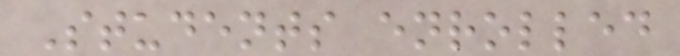Students enrolled
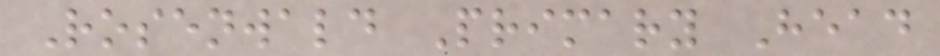Rosenwald Primary Head
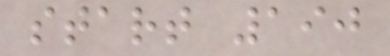start 190
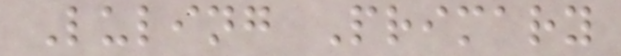Luling Primary
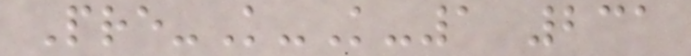Pre-K-K-1 231
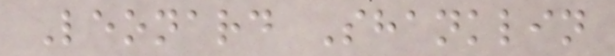Leonard Shanklin
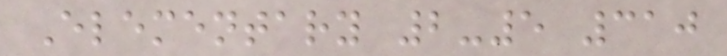Elementary 2-5 310
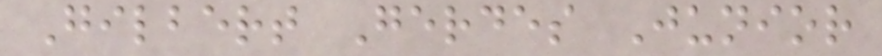Gilbert Gerdes Junior
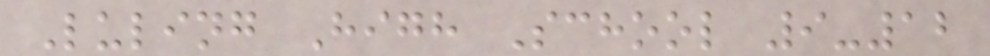Luling High School 9-12
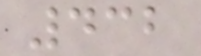432
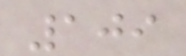109
